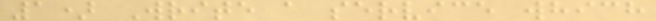1) Write a service which
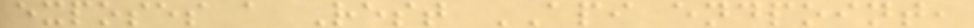exposes a Rest API endpoint,
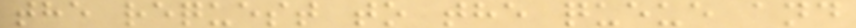the request to the queue and
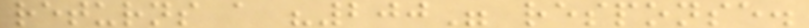returns a "200" response.
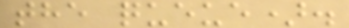the queue).
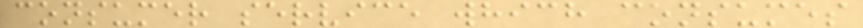consumer service which consumes
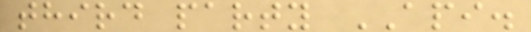third party API.
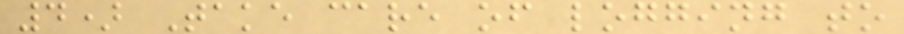4) Take care of logging to
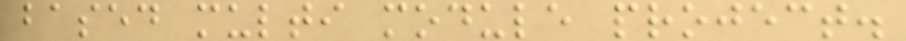based multi module project.
